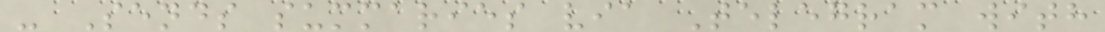- Sends summaries via Telegram with
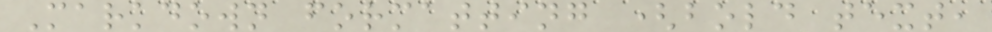Markdown formatting (bold text,
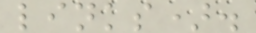links).
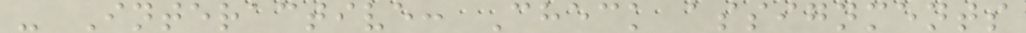- Interactive: Check assignments
